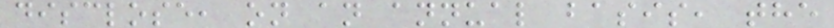disclose, on an annual basis, the
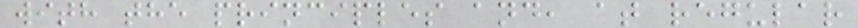with the principles and, at regular
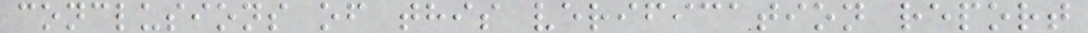conclusions of this verification report
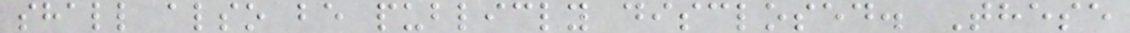shall also be publicly disclosed. These
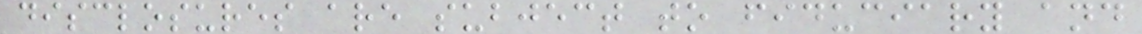disclosures are subject to fiduciary and
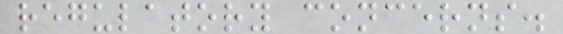regulatory concerns.
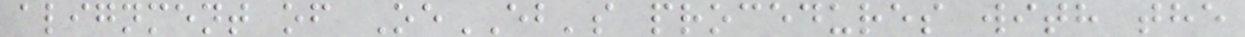alignment of OeEB's procedures with the
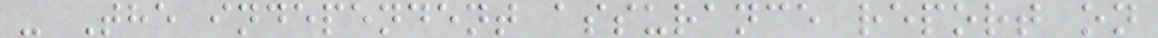- The independent assurance report on
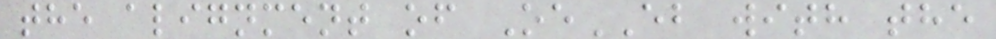the alignment of OeEB with the
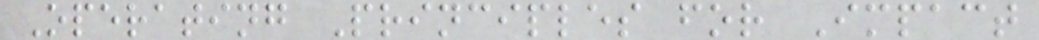Operating Principles for Impact
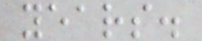years.
